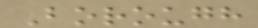Borough
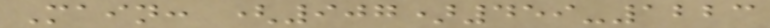Main: (907)459-1223
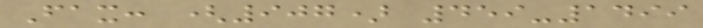Fax: (907) 459-1499
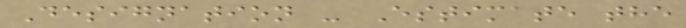Designation - Estimate the
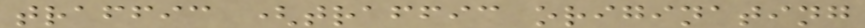traffic (traffic originating
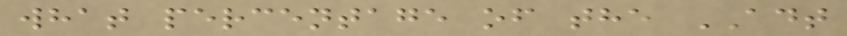what percentage of the ADT
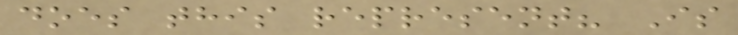does this represent? Is
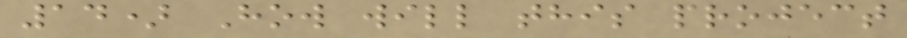14) How will this project
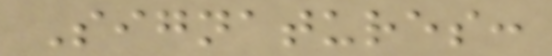Signatures:
